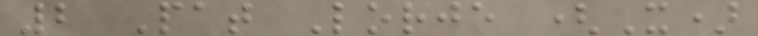2 Pat Lorje (X)
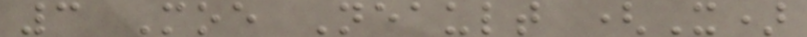3 Moe Neault (X)
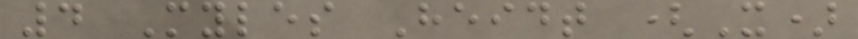4 Myles Heidt (X)
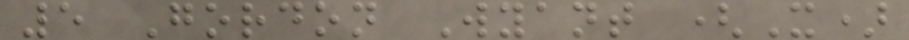5 Gordon Wyant (X)
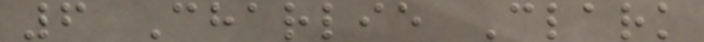6 Charlie Clark
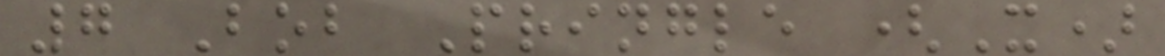7 Bob Pringle (X)
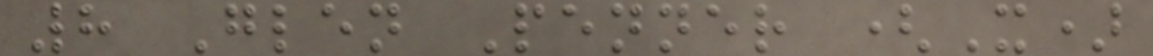8 Glen Penner (X)
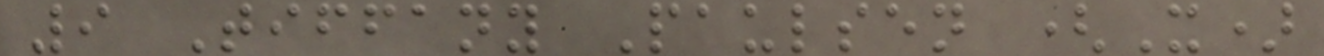9 Tiffany Paulsen (X)
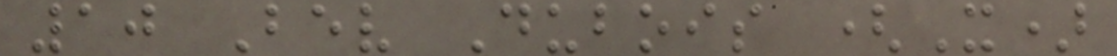10 Bev Dubois (X)
